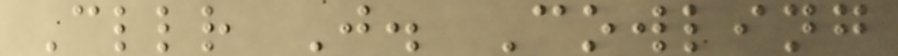Cllr J. Cowling
